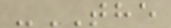-THE
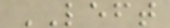LEFT
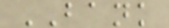BANK
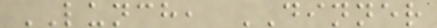LUNCH, DINNER
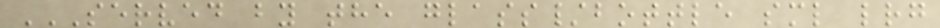SERVED BY THE GLASS/BOTTLE SML LRG
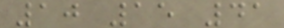10 15 41
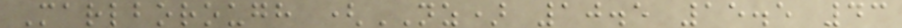Marlborough (NZ) 10.5 15.5 43
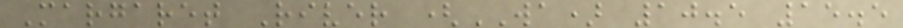Margaret River (WA) 10.5 15.5
